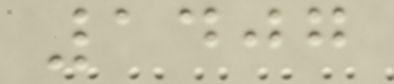1407
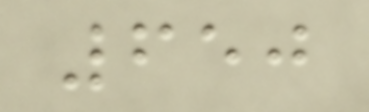650
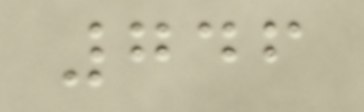746
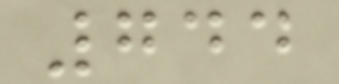744
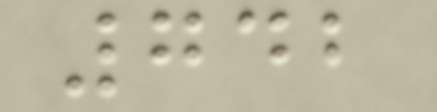742
